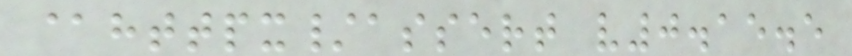@httpx/assert v0.15.5
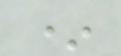*
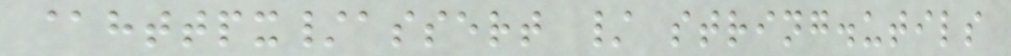@httpx/assert / string.utils
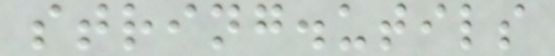string.utils
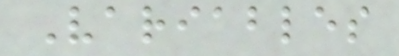Variables
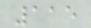115
